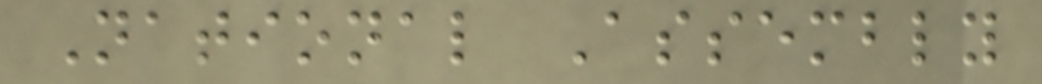National Assembly
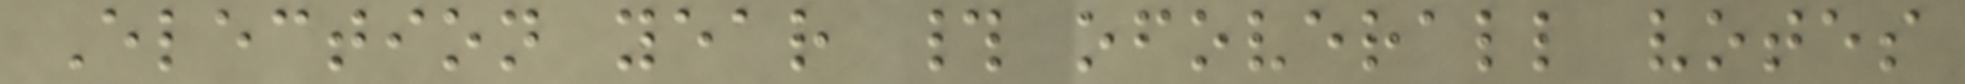Election year # ofoverall votes
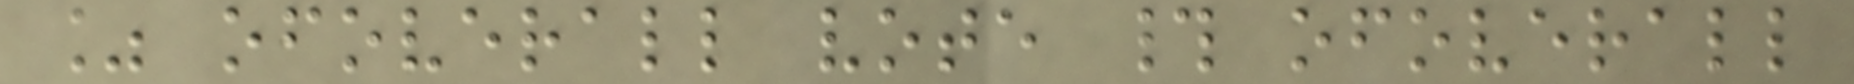% ofoverall vote # ofoverall
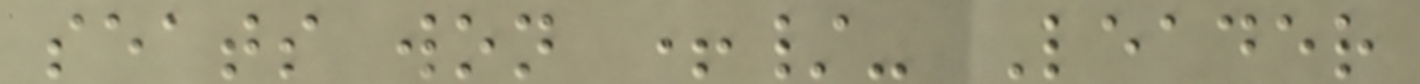seats won +/- Leader
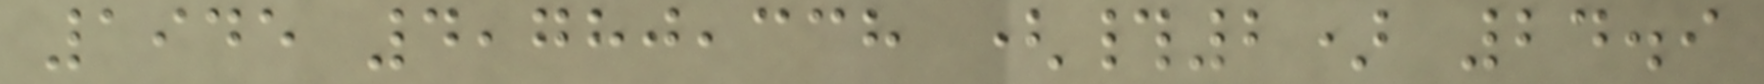1945 4,780,338 (#2) 24.9
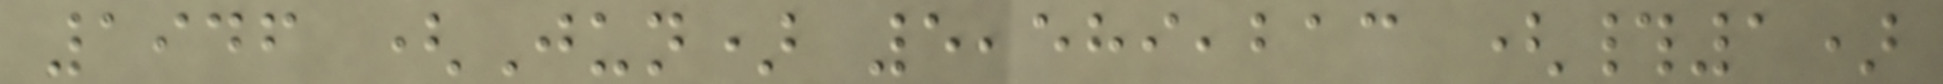1946 (Jun) 5,589,213 (#1)
